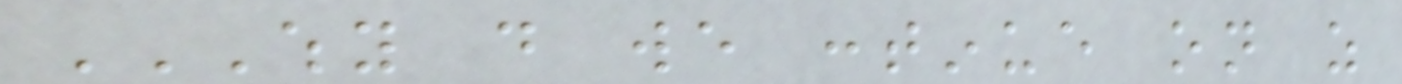WHY DO WE CONTINUE ON AS
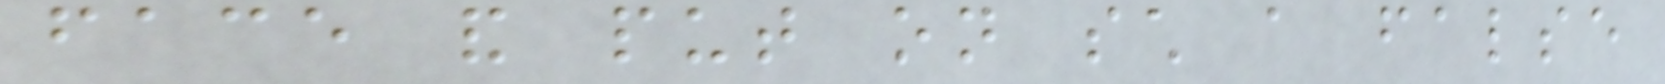face and put on such a false
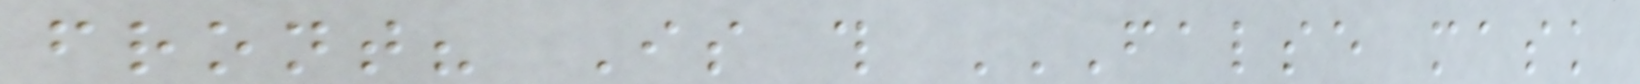front? Is this FALSE MASK
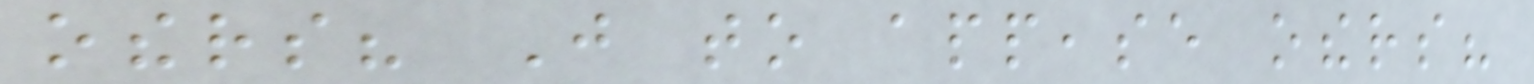others? Just to appease others?
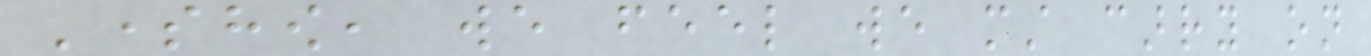Somehow, we feel we must carry on
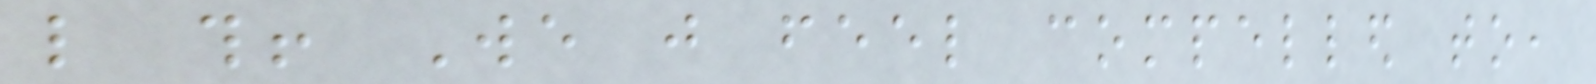like this! We just feel compelled to,
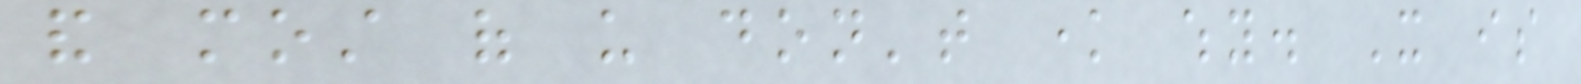and most of us don't know why. It is
